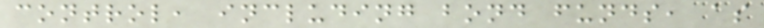control, including bond funds, as
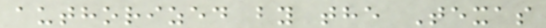authorized by the Texas
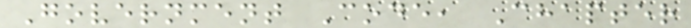Government Code, Chapter
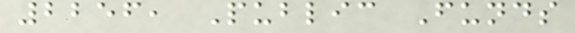2256, Public Funds
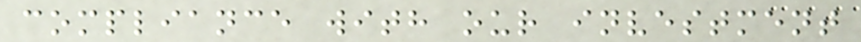compliance with our investment
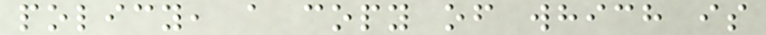policy, a copy of which is
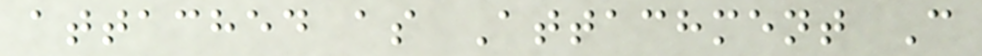attached as Attachment C
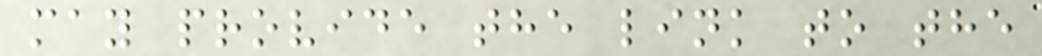may provide the link to the
